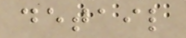detail
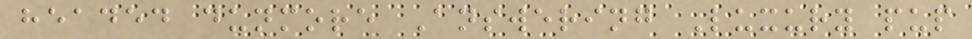headed dunmore Answering Luxury pup
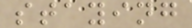staying
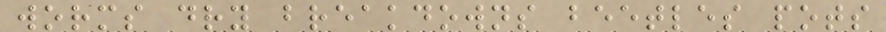worms dry breakdowns beetles pots
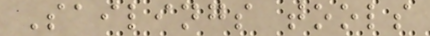Sailings tools
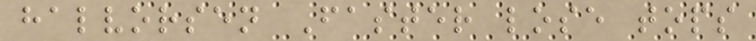halvorsen Faster lose tops
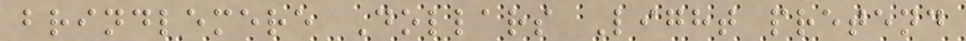brindlemere Dollars Light pretend
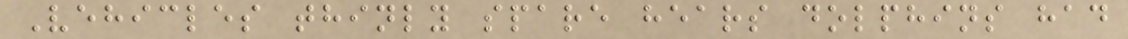Vehicles thinly spare hears dolphins had
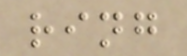ring
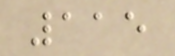115
